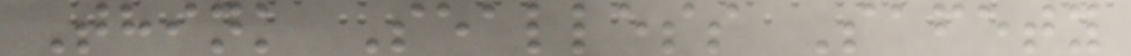Think Sealless Safety
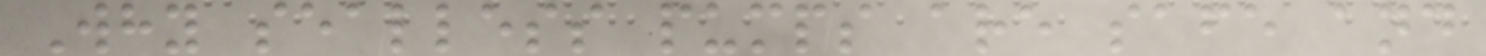Why sealless pumps are safe and
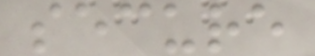secure
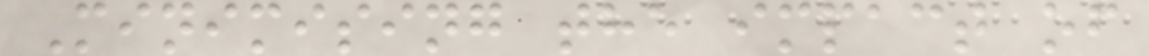Minimising the impact of
